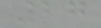27
